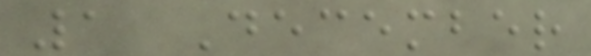1 December
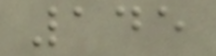145
